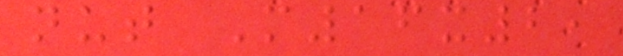nut M16x2,
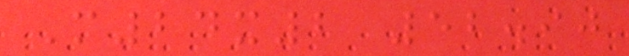M24x2 52.90
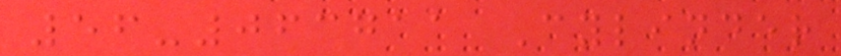56-063711 Cylinder
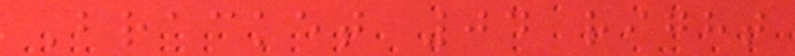Bracket 04 right
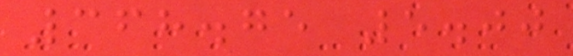368.75 5.00
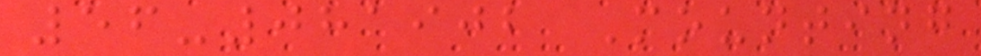56-081902 Mounting
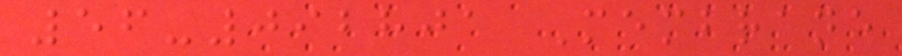56-092801 Membrane
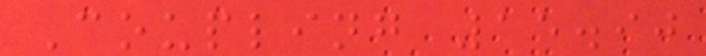Coupling 15.90
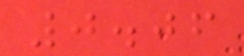0.06
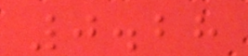0.28
